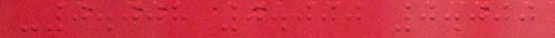-0.008 0.000 0.000
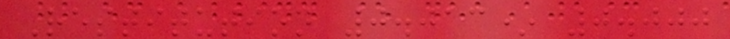Restitution 0.013* 0.000
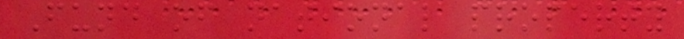Fund of national property
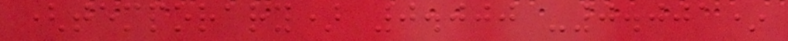(temporary) 0.000 -0.001*
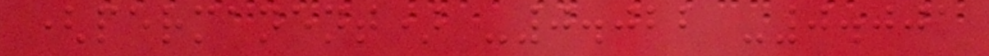(permanent) -0.022 -0.001
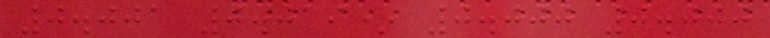0.001 0.019* 0.000 0.000
